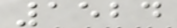1524
